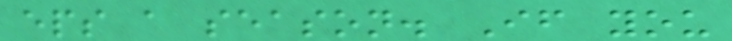eps a season. If you
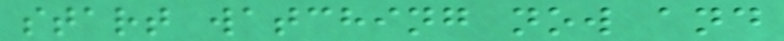start watching now and
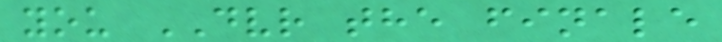you DVR the finale
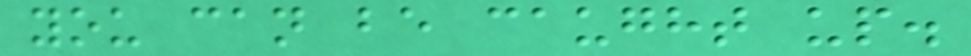you can be caught up.
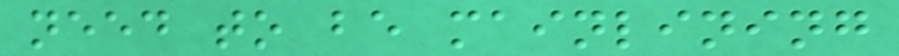need to be mainlining
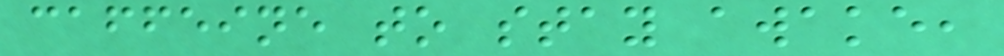caffeine to stay awake,
